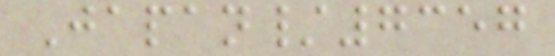Japan/7357
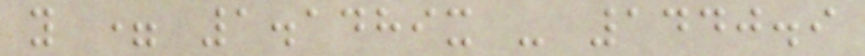y = 1.1489x - 1440.9
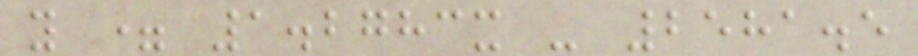y = 1.2783x - 2581.5
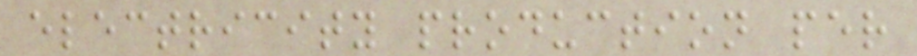electricity production per
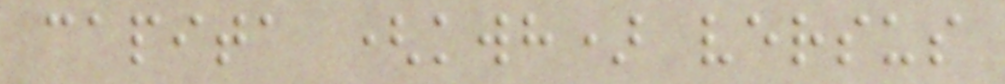capita (kwh) versus
